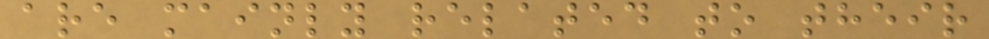are mainly related to their
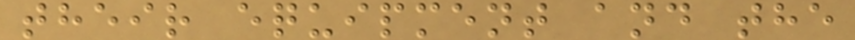their equipment and the
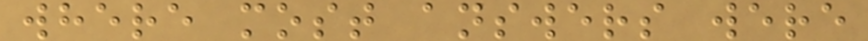where most answers were
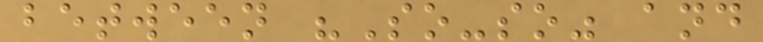between "So-so" and
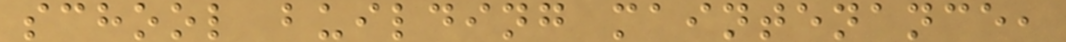school building maintenance,
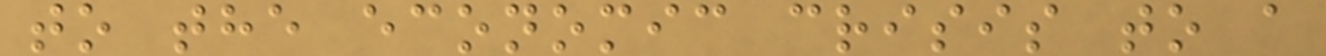to the economic crisis to a
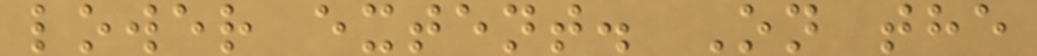lower extent. On the
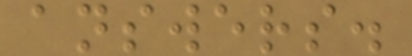answers.
